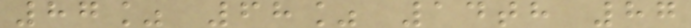87% 68% 14th 87
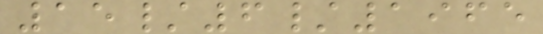15/6/1965
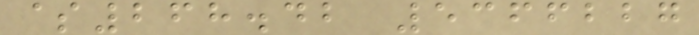$268.42 5366227
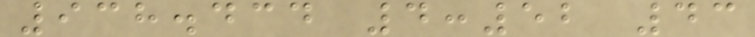938.434 4:52 43
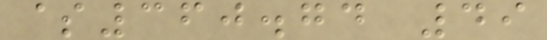$360.74 49
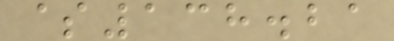$138.21
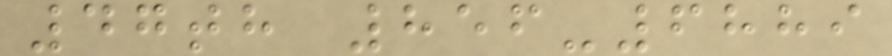47th 856-6889
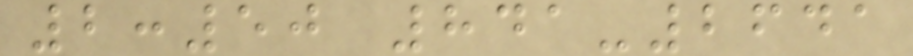2:50 841-2641
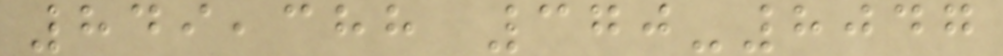849,388 370-8047
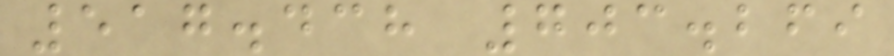517.438 703.269
